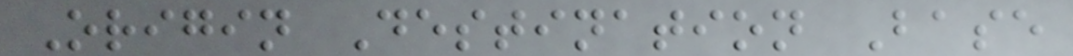Origin Destination Base
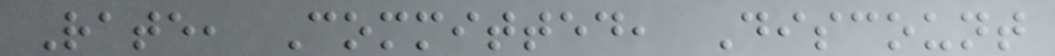Rate, Committed, Discount
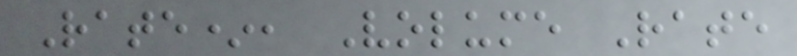Rate*, Volume Rate
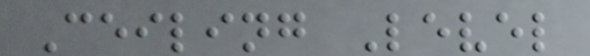Ceiling Level
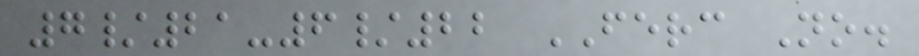7/21-6/22 FERC No.
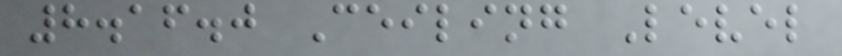8.16.0 Ceiling Level
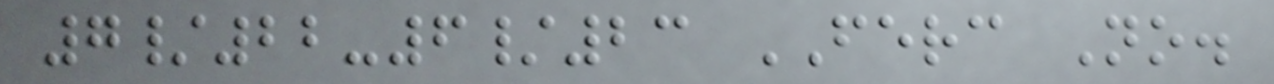7/22-6/23 FERC No.
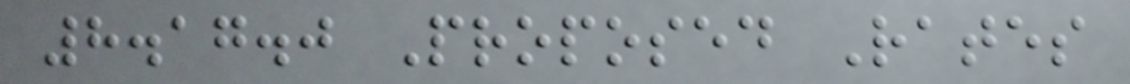8.17.0 Proposed Rates
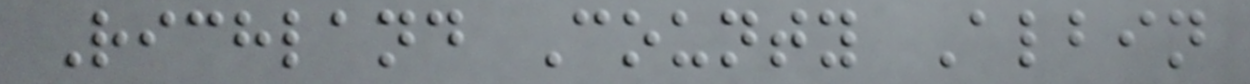Richland County Albin
